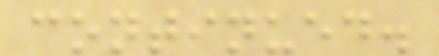continued.
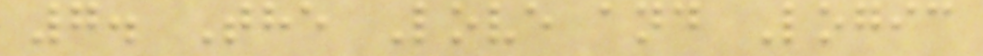7. The Love and Logic
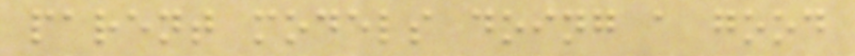parent models doing a good
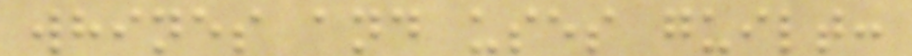whines and uses guilt:
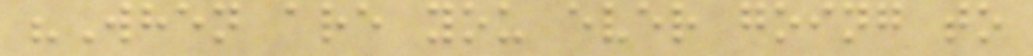"When are you ever going to
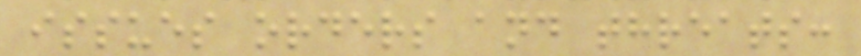issues orders and threats:
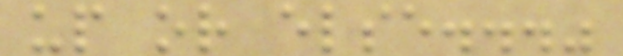up or else..."
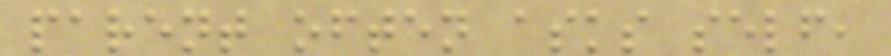parent often asks self,
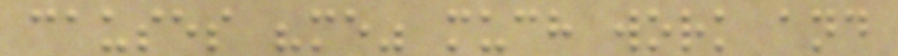causes "me" much work and
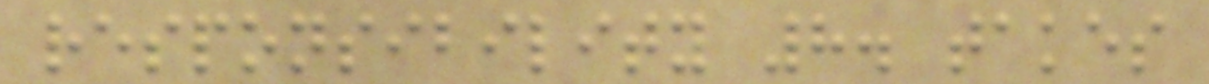responsibility 8. takes
